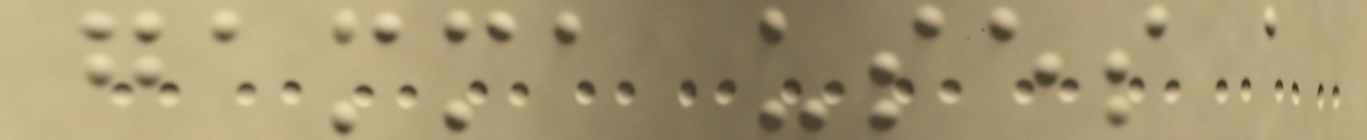gamma uses a
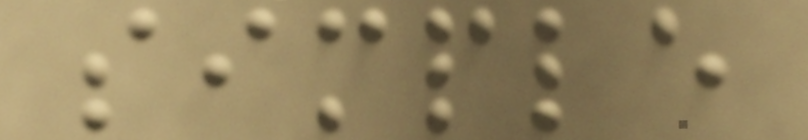simple
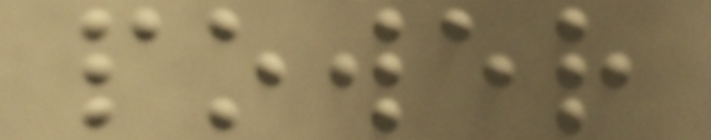power
